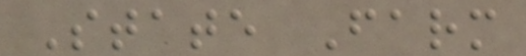State Farm
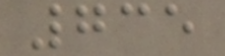735
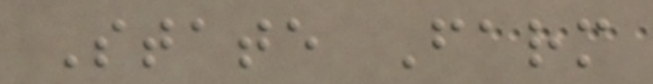State Farm
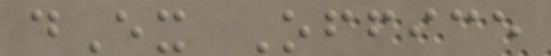dEx Office
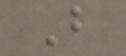B
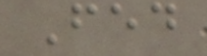Fed
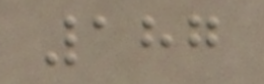187
